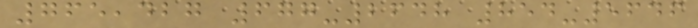765,427 677-2648 854-5646
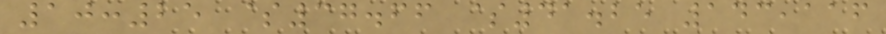10:25 $37.66 $41.25 143,116
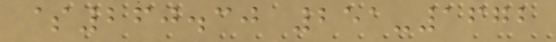$260.30 251-1672
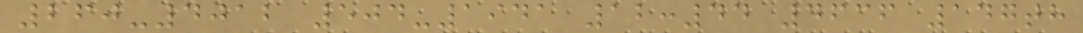260-4012 504-1941 12:44 4636 147th
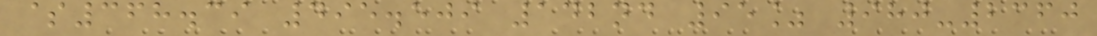$368.39 495.509 142nd 95% 980-2360
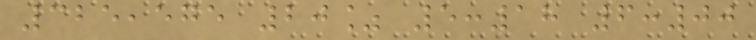325,575 20% 5:18 6:00
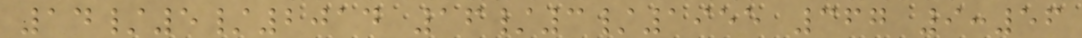14/5/2014 16/3/1955 367 9:56
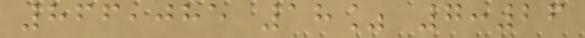866,085 18% 7:26
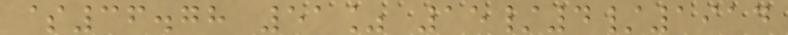$36.78 51% 15/4/1914
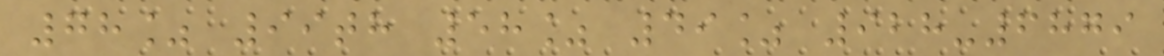78% 99th 58% 49% 928-6879
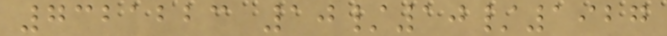7321223 10/10/1927
